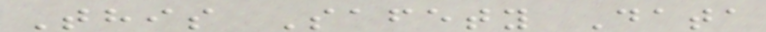This Safety Data
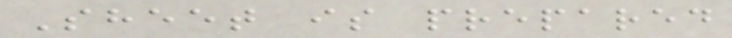Sheet is prepared
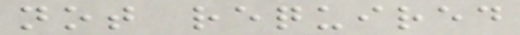not required
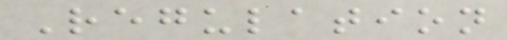Regulation
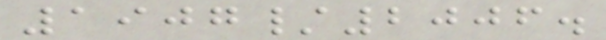1907/2006.
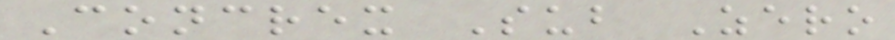Concrex Sub Zero
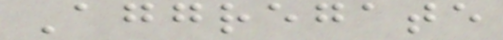Aggregate
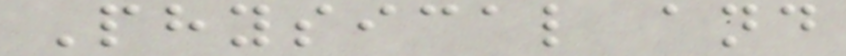Physical and
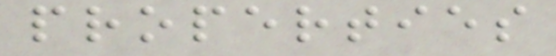properties
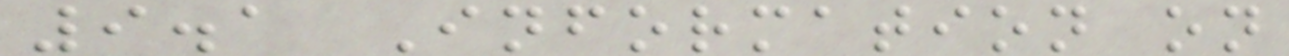9.1 Information on
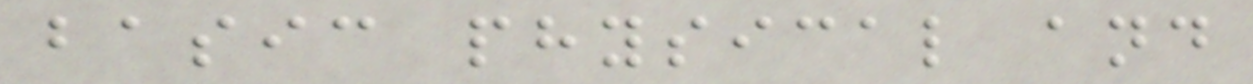basic physical and
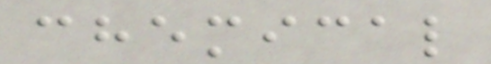chemical
